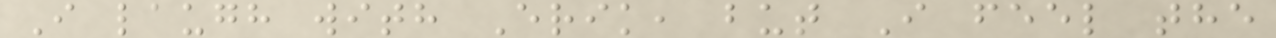I laugh with Erik, but I feel the
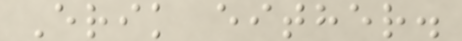Erik either.
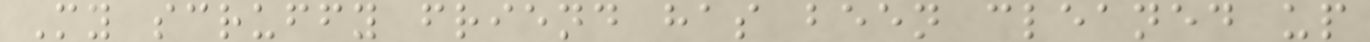My scruffy friend has been cleaned up
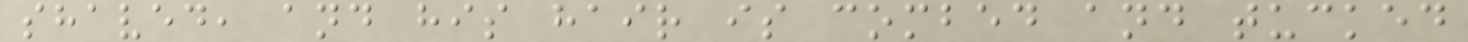shaved, and his hair is combed and tucked
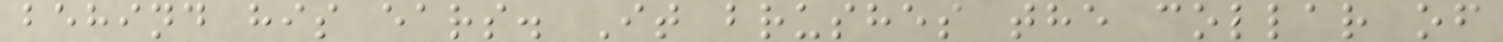behind his ears. It brushes the collar of
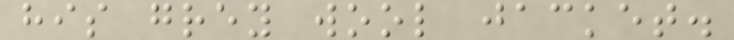his grey wool jacket.
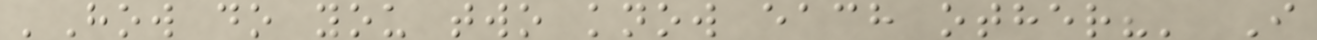'How do you two know each other?' I
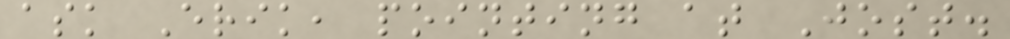ask Erik, pointing at Jost.
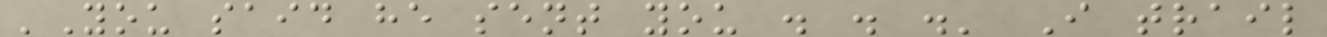'You said he sent you . . .' I trail
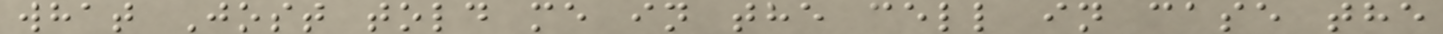what Jost told me in the cell in case the
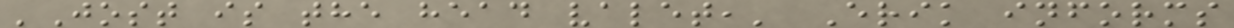'Jost is the head valet,' Erik informs
